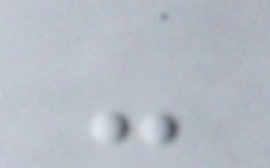-
